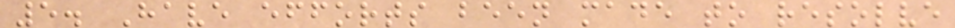5. Have efforts been made to resolve
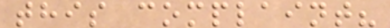this complaint?
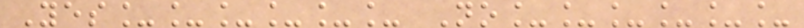Yes______ No______
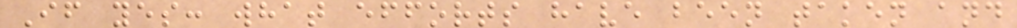If yes: what efforts have been taken and
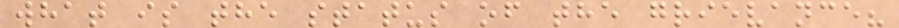what is the status of the grievance?
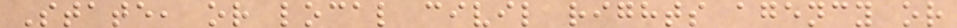State, or local civil rights agency or
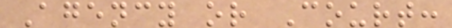Agency or Court:
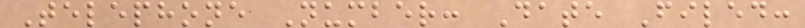Telephone Number: Date Filed:
